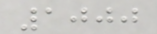1000
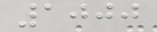1000
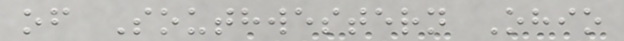of Southwestern Ohio
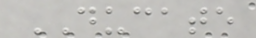DUCATE
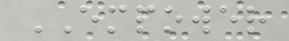EMPOWER
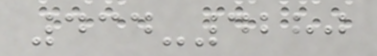434-4280
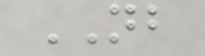NB
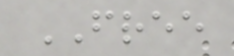FREE
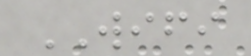WIFI
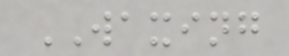WAXING
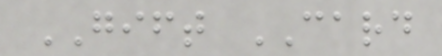GIFT CARD
